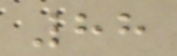88
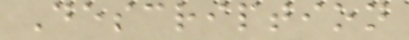Description
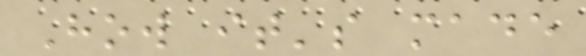How it's made
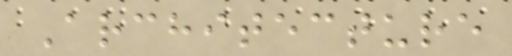Architecture
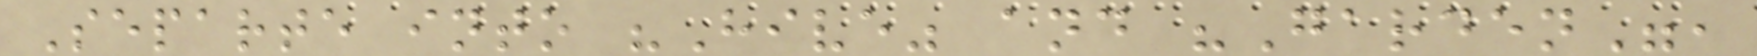Separte into "Hive" and "Garden",
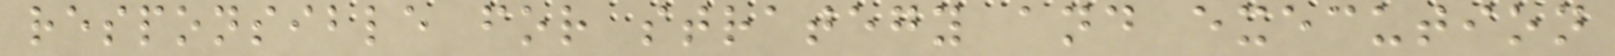responsible for strategy and execution
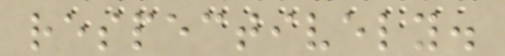respectively.
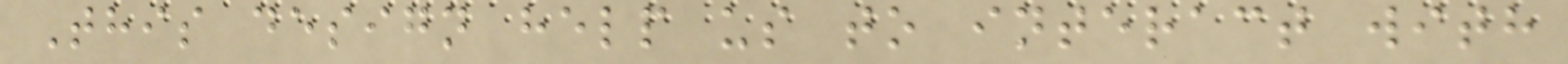This design help us to interact with
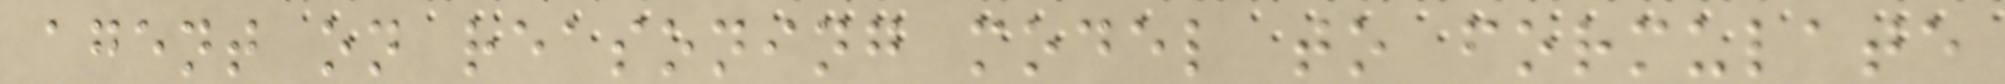agent on reasoning model to formulate
